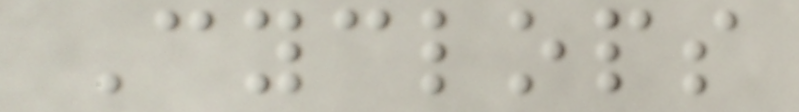Cyclops
